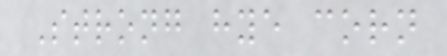Strong hye corn
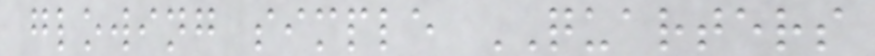glowing simple QUARTERS
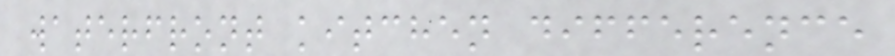waterfront kitchen difference
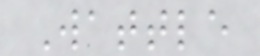Wattle
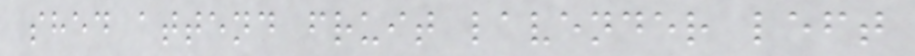shed attend fruit lavender left
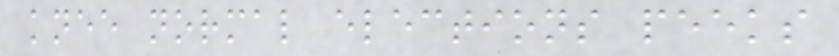knee normal elections peeks
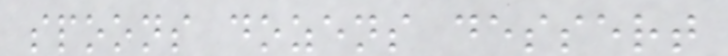spoons dozens dessert
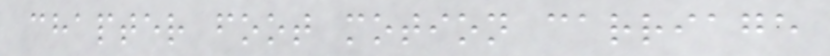chapter foot motion carriage
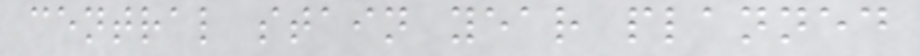central stain year planned
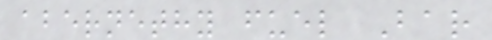abernethy fuel Bar
